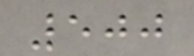500
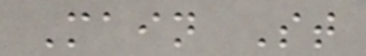Main St
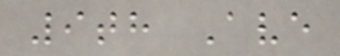9th Ave
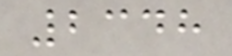2348
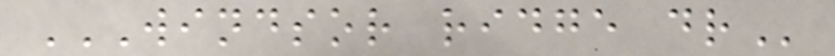WINDSOR RIDGE DR
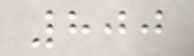800
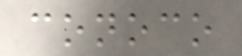conoco
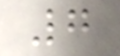7
